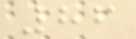86
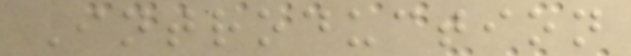Introduction
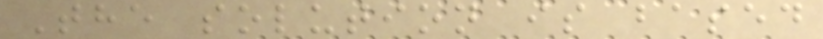The solution is based
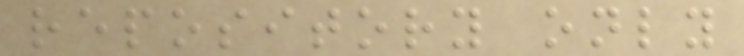repository only
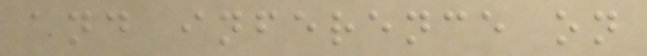and inference on
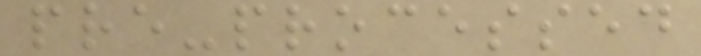pre-processed
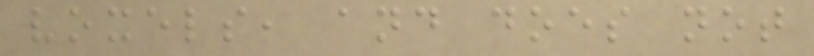voxels, and does not
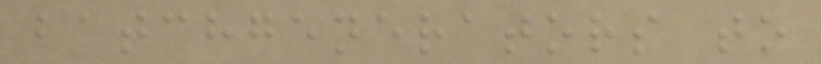batchgenerators to
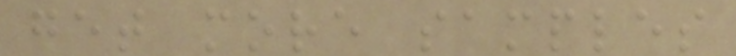get more samples
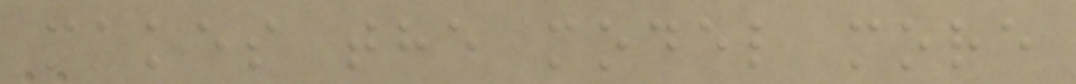makes the model more
